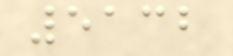5132
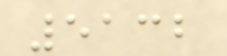5132
